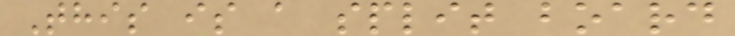This is a split board
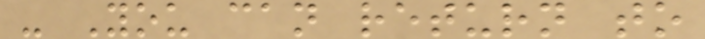- You can return to
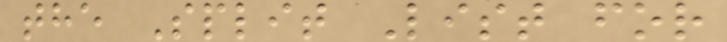the Split List for
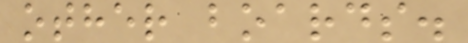other boards.
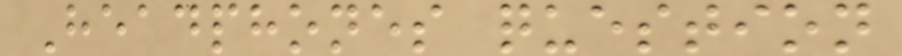Headphones question
